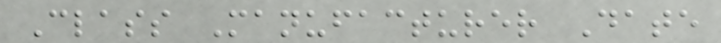Class Manufacturer Date
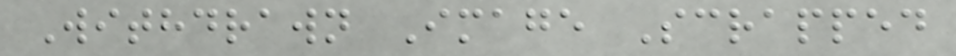Withdrawn Image Scrapped
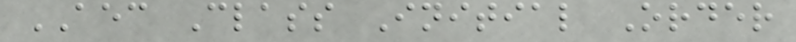AEC Class Initial Order
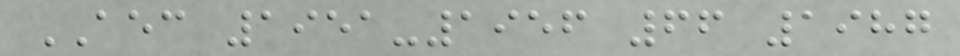AEC 1951-1956 66 1987
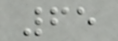65
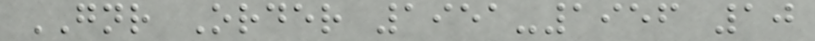GNR Order 1951-1956 10
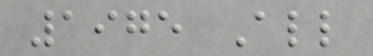1975 All
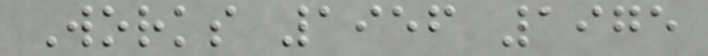Works 1956 1975
